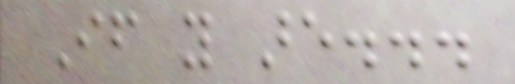If you are...
